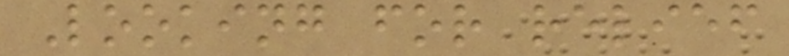Looking for relief
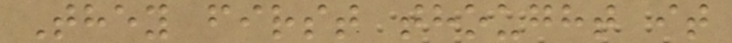They first thought it
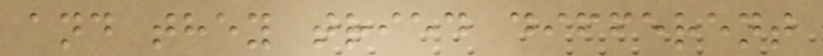and they tried different
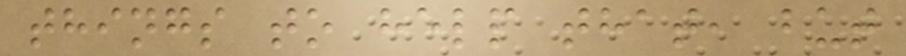things to help that, but
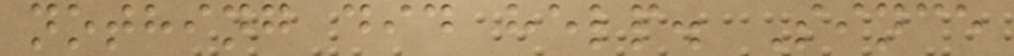nothing did help. Since
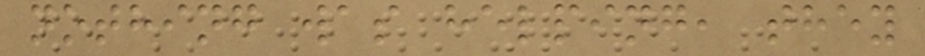nothing was helping, they
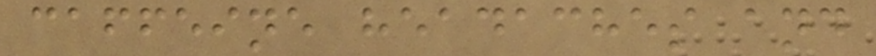caffeine headaches and
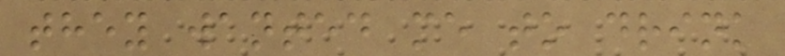they wanted me to drink
